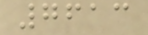7613
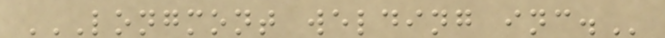LONGMONT WELDING INC.
